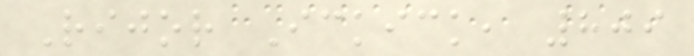Rijor Ickick, 809
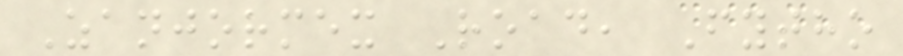Zanjormex Road, Fytho
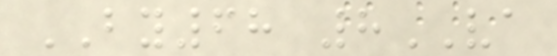BY68 8VA
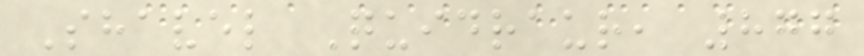Shavel Quidraur, 877
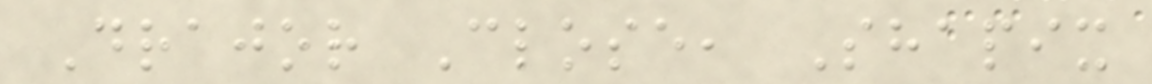Drajor Close, Shapix
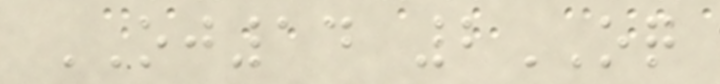OJ14 2OQ
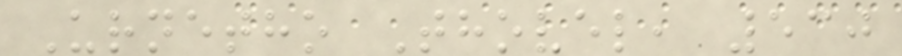Urnetho Thovel, 530
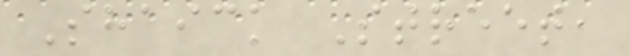Shaick Street,
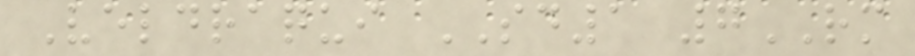Veldraqui SD1 7RM
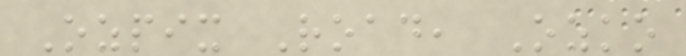Ozpix Road, Ozko
